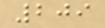209
